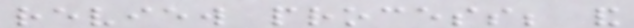review process; and
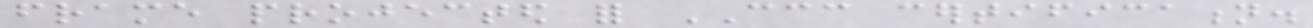frame projected for CCC certification.
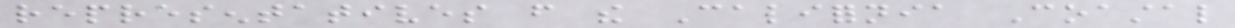representatives from the California Coastal
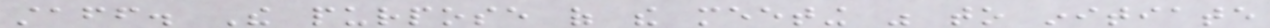staff. The purpose of the meeting was to initiate
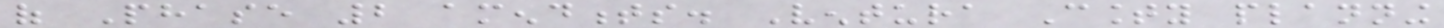of Phase 2 amendments. Ventura County planning
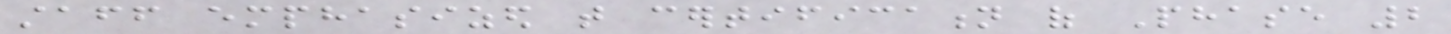staff emphasized that certification of Phase 2
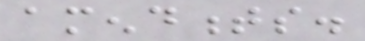amendments.
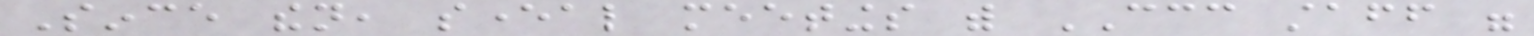Since then, several meetings with CCC staff were
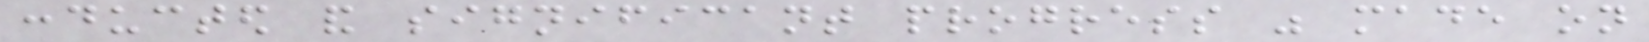conducted and significant progress was made on
